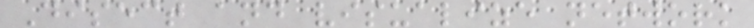Disect and visualize network
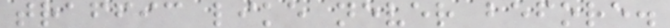traffic like never before.
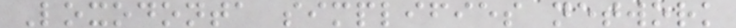Loxodonta simplifies network
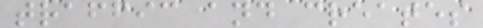traffic and creates
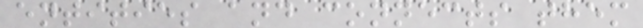entities and connects them
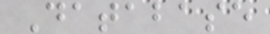Database
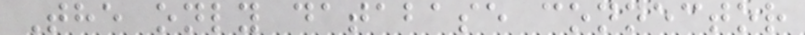The only database connector
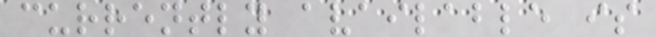currently available is
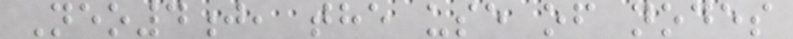Neo4j, the use of nodes
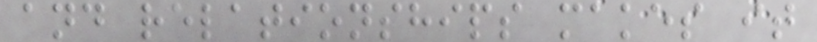and relationships makes it
